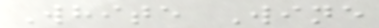White Wine
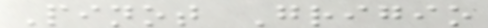Pinot Grigio
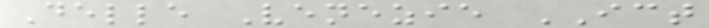Delle Venezie ICT
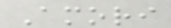Amori
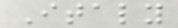Italy
